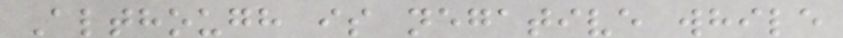Although is negative while
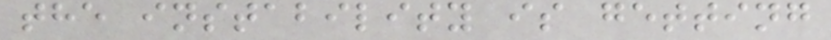the instability is getting
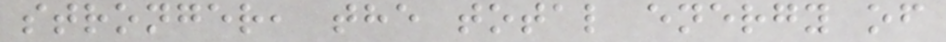stronger, the total energy of
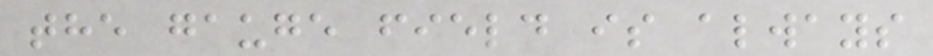the gauge field is always
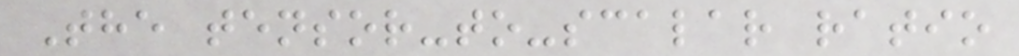The tensor-to-scalar ratio
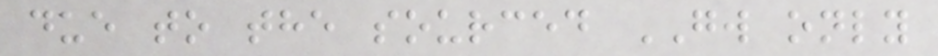due to the sourced GW only
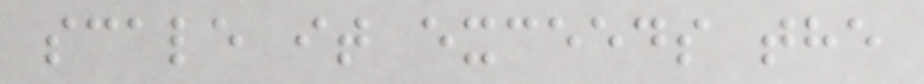scale it exceeds the
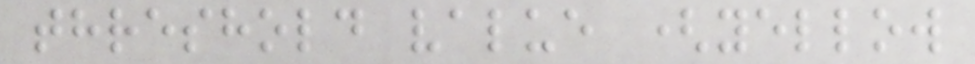threshold value (yellow
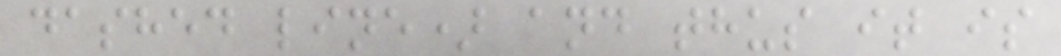dashed line) and thus it is
